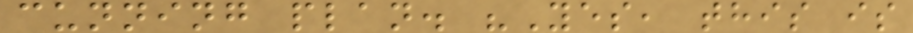cunning plan. "Yes, this is
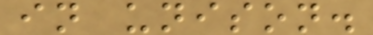in unison.
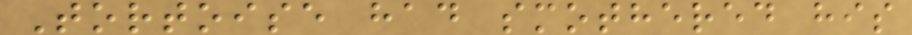Tortoise had smothered his
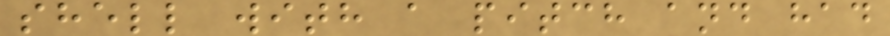shell with a pitch and had
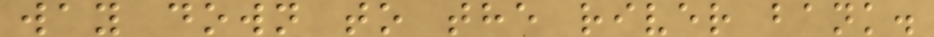way down to the river bank.
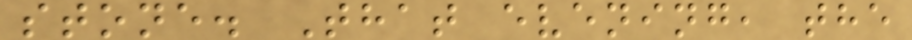stone. That evening, the
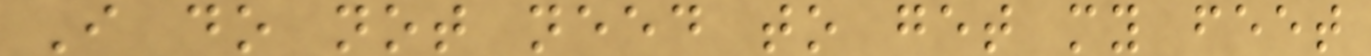I do not need to get my feet
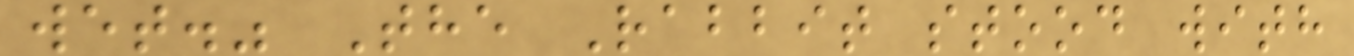wet." The Rabbit stood with
